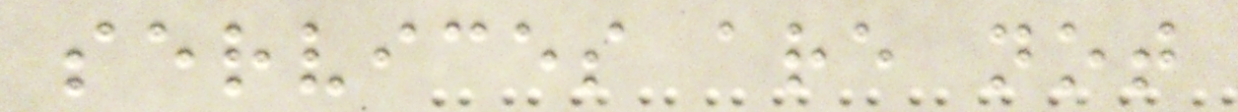services are not
